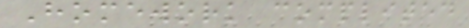Homework complited
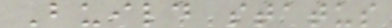Build status
